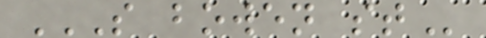S BOWEN ST
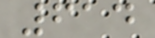614
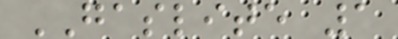GASLITE 1
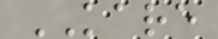KARE
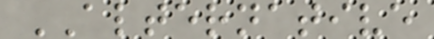ALTERNATIVE
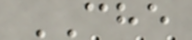CHE
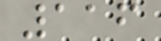116
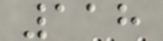118
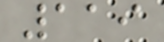119
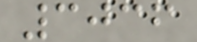3036
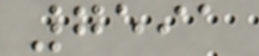7591
